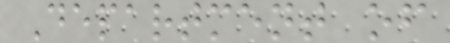Department of
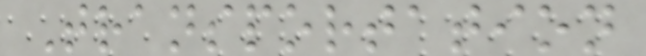Transportation
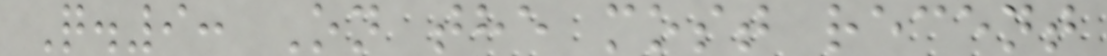Q.9: On the most recent
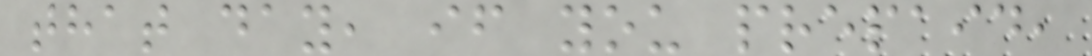that day, if you prepaid,
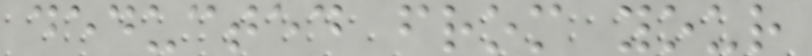deducted from your
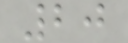20
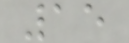15
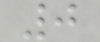0
